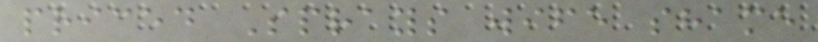priced Sprays wife shame
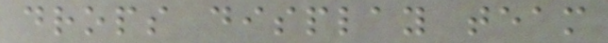drops display team
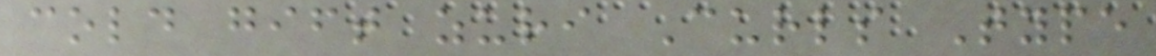cold gift zuri Curls Type
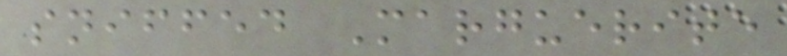sniffed Marguerite
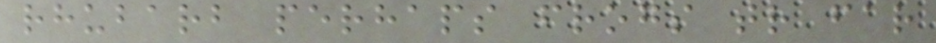rhubarb perhaps frogs tr far
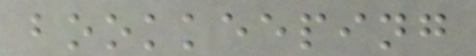bookkeeping
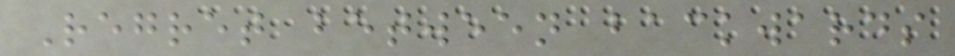Regret between backwards
